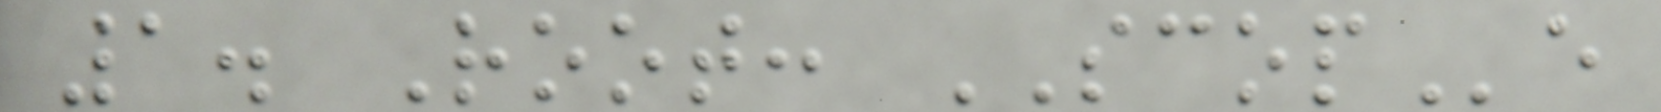1. Root: SCOPe
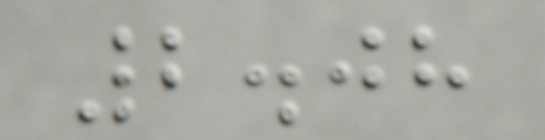2.08
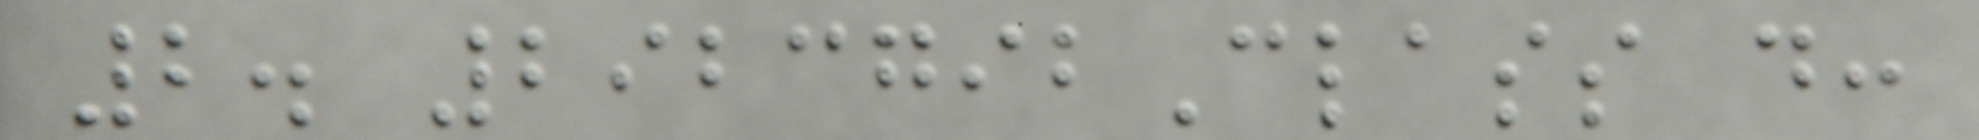2. 2923792Class d:
